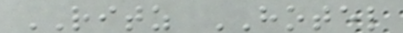RITZ HOTEL
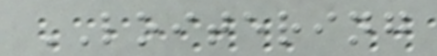LOITERING
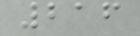216
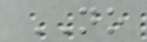NO
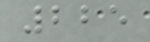225
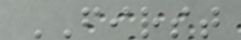FIRST
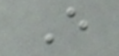E
